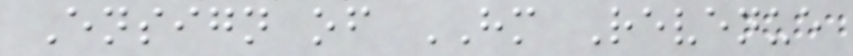Ensign of HM Revenue
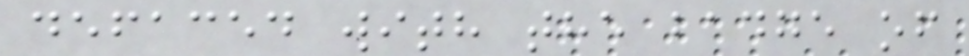defaced with the badge of
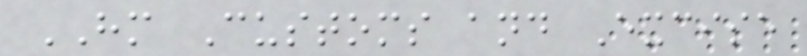HM Customs and Excise
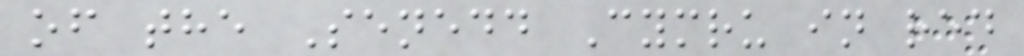of the Senedd Cymru in red
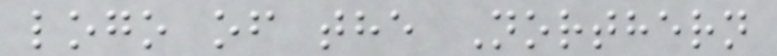logo of the Northern
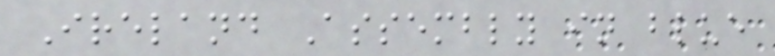Ireland Assembly in blue
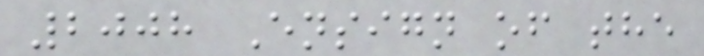2008 Ensign of the
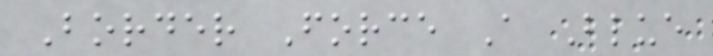Border Force A Blue
